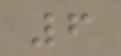6
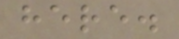here.
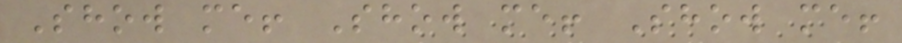Show me! Show me! Show me!
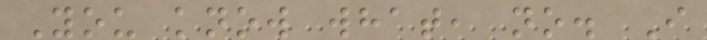You know what, no. I
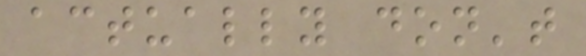actually don't
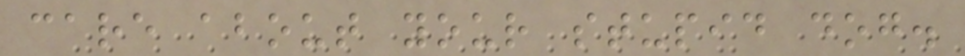care about your stupid dog.
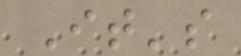It's
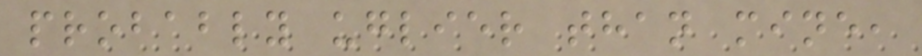probably uglier than mine,
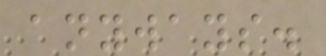anyways.
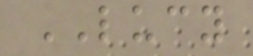LUCY
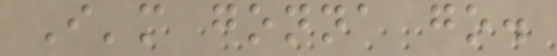I'm gonna go.
